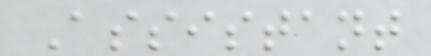Assistant
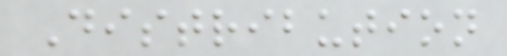Distribution
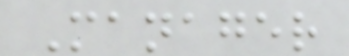Manager
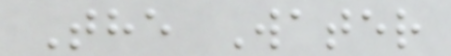The Water
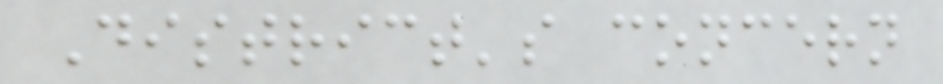District's concern
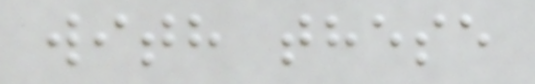with these
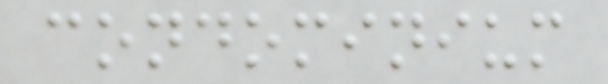condominium
